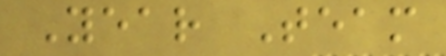Year Team
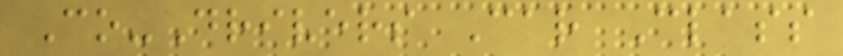Co-Drivers Car Class
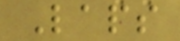Laps
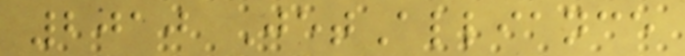2010 JetAlliance
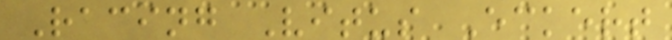Racing Vitus Eckert
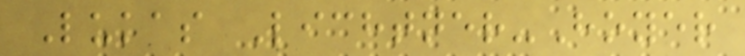Lukas Lichtner-Hoyer
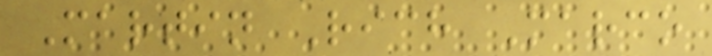Martin Rich Marco
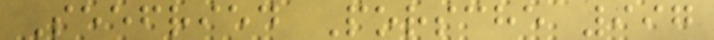Seefried Porsche 997
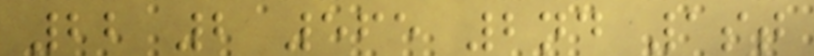22 2 565 2nd 1st
